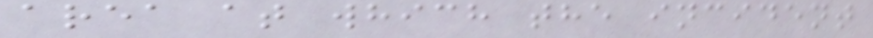area at which the incident
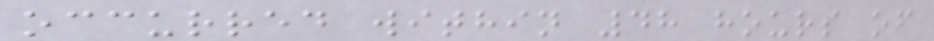occurred within 48 hours of
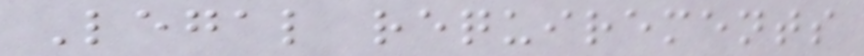Legal requirements
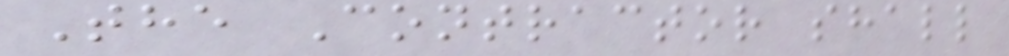The Contractor shall
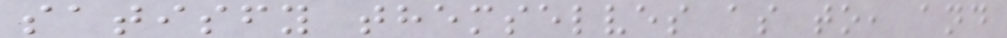satisfy themselves as to, and
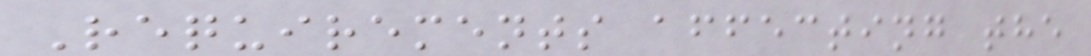Requirements affecting the
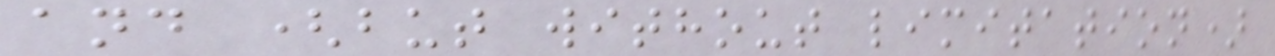and (but without limitation)
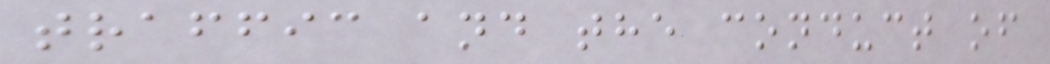traffic and the conduct of
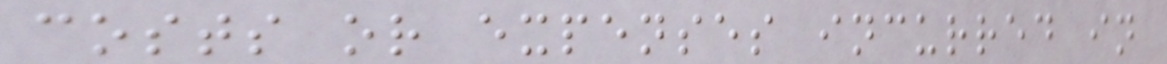costs or expenses incurred in
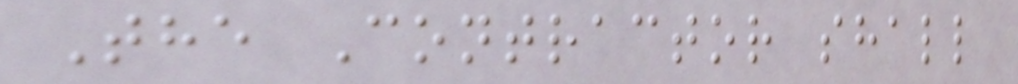The Contractor shall
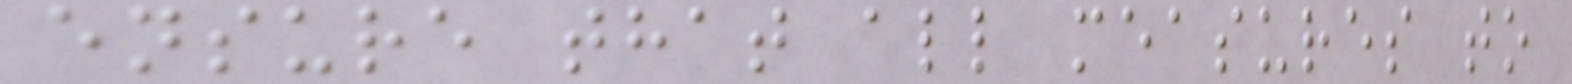ensure that all measures to
